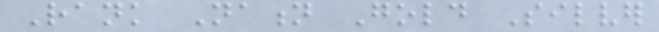Rank Nation Gold Silver
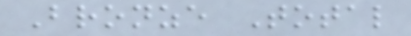Bronze Total
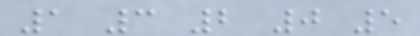1 3 2 0 5
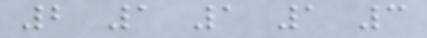2 1 1 1 3
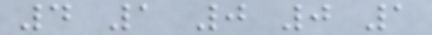4 1 0 0 1
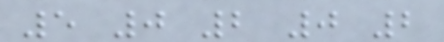5 0 2 0 2
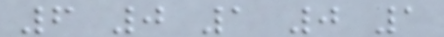6 0 1 0 1
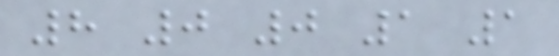8 0 0 1 1
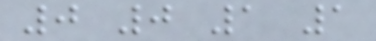0 0 1 1
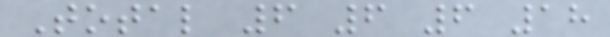Total 6 6 6 18
